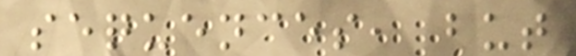sequences, but
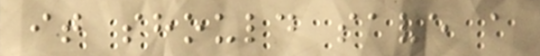it should save a
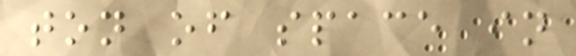ton of space in
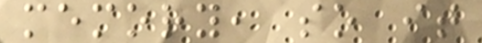memory, so it
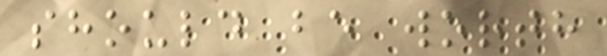should be worth
